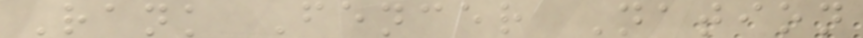Rank Fencer Nation
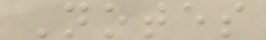Notes
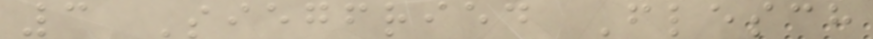3 Siegfried Flesch
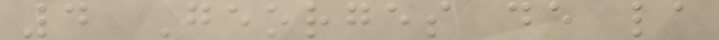4 Georges de la
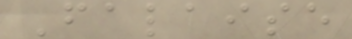Falaise
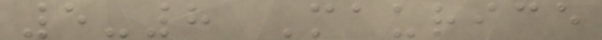5-8 Maurice
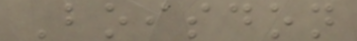Boisdon
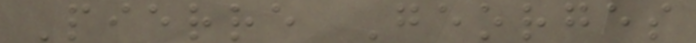Pierre Georges
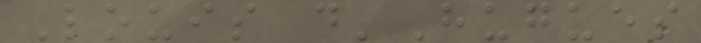Louis d'Hugues
